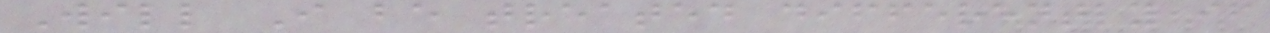Will I be treated differently if
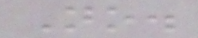No.
